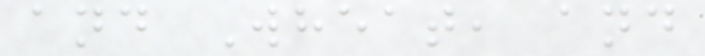and Wheat, and
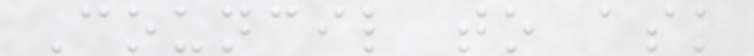Council to ask
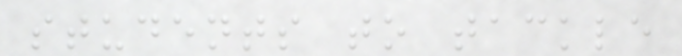students to tackle
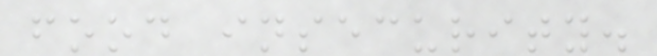food insecurity.
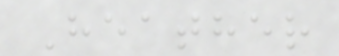Heather
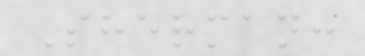Sherman:
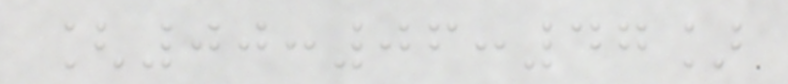[00:06:47]
